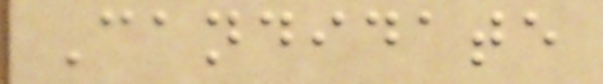Candidate
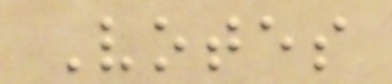Votes
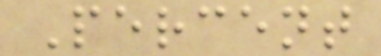Percent
